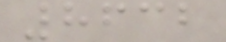8632
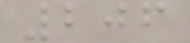206
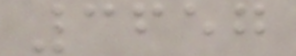3657
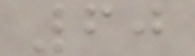60
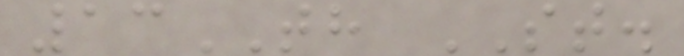13TH ST.
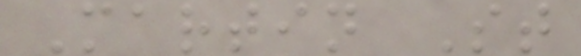Martin St
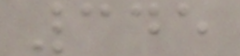345
